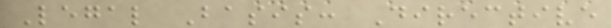Legal Basis: Directive
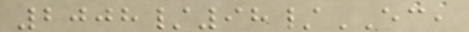2008/98/EC,
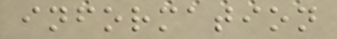information
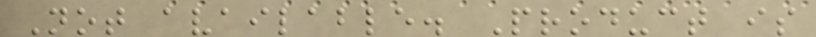Not available. Product is
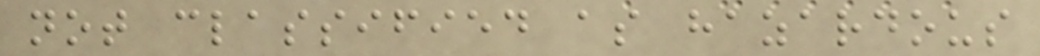not classified as hazardous
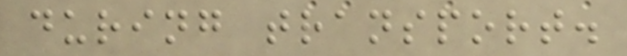during transport.
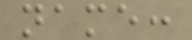name:
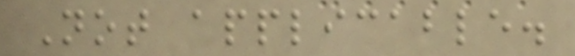Not applicable.
